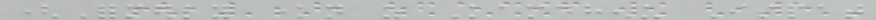(Formerly known as Kamdhenu Ispat
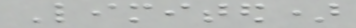Limited)
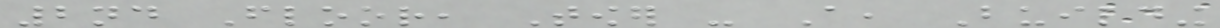2nd Floor, Tower - A, Building
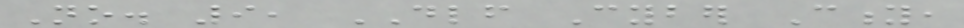No. 9, DLF Cyber City,
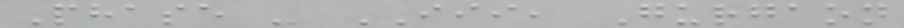Phase - III, Gurgaon
